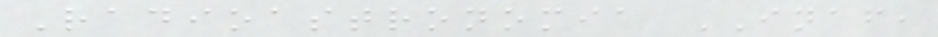Radioastronomia INAF,
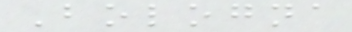Bologna
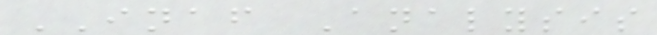INAF Analysis
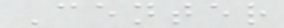Center
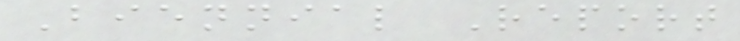Biennial Report
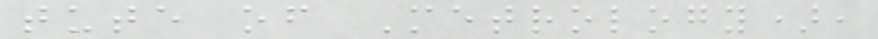tute of Metrology),
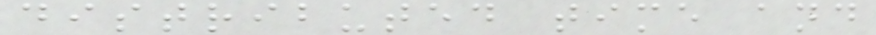distributed time and
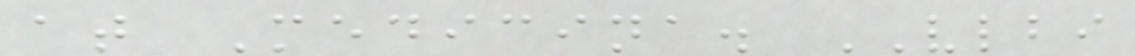at Medicina. VLBI
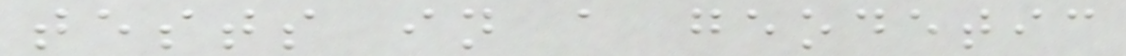tests in a geodetic
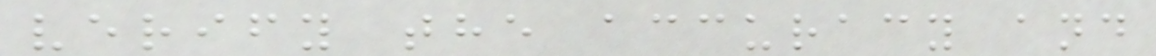verify the accuracy and
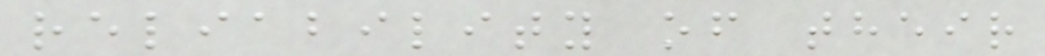reliability of their
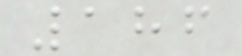186
